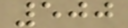500
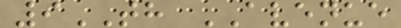9TH AVENUE
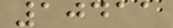10411
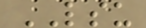LSU
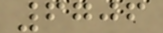6706
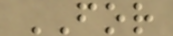FOR
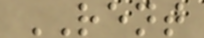RENT
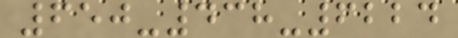650-438-6224
